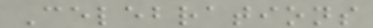Celebrations
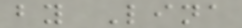by Lina
